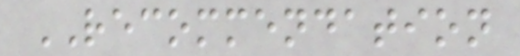RECOMMENDATION
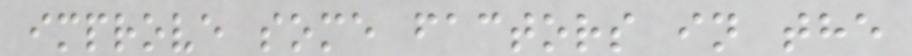improve some factors in the
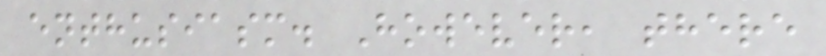enthusiasm. However, there
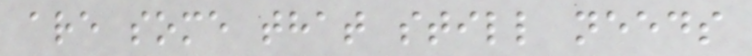are some that still needs
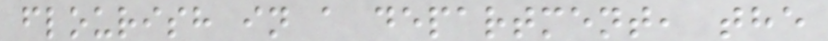flourish in a department, the
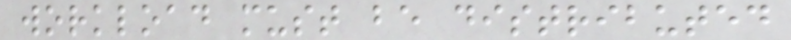workload must be distributed
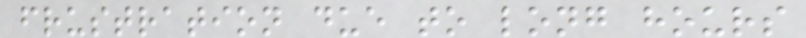frustration due to long hours
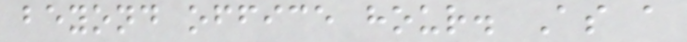beyond office hour. As a
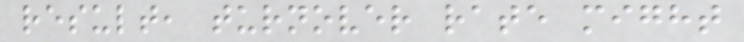result, turnover rate might
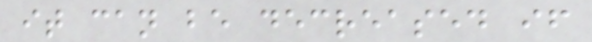it can be decreased if
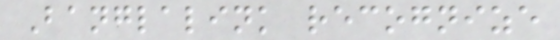Banglalink recognize
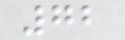72
